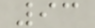93
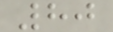80
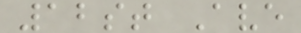12st Ave
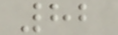82
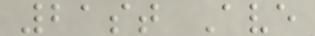21st Ave
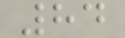84
